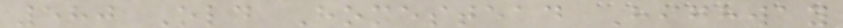580 Old Homestead Highway
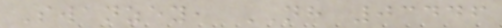Swanzey, NH 03446
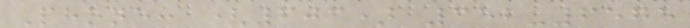Phone: (603) 352-6575
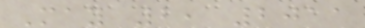May 2, 2011
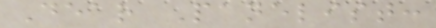Dear Panelist:
